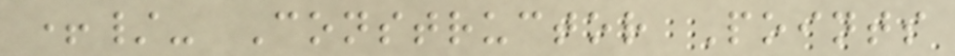+/- Constructor Points
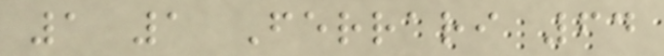1 1 Ferrari 64
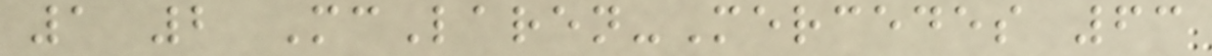1 2 McLaren-Mercedes 63
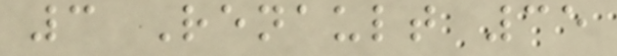3 Renault 35
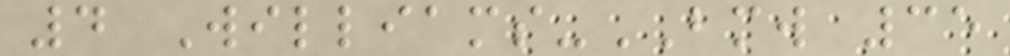4 Williams-BMW 35
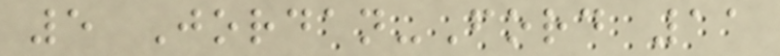5 Jordan-Ford 11
